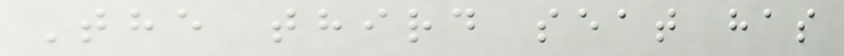The third seat has
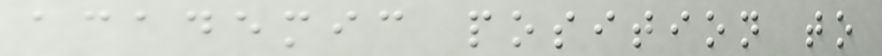academic position to
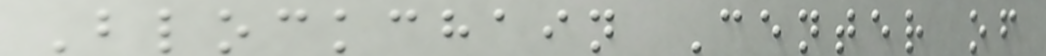Blockchain Center of
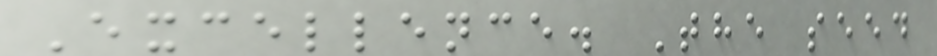Excellence. The seed
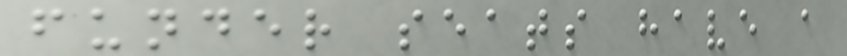funder seats have a
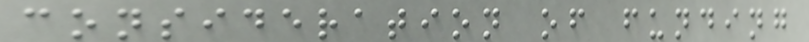consideration of funding
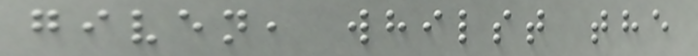given, whilst the
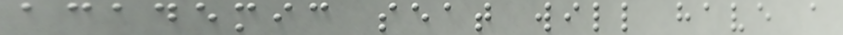academic seat will have a
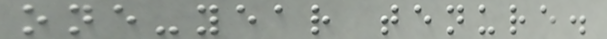one-year tenure.
